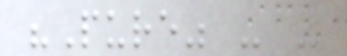"Pure" - -
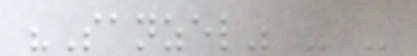"Sanzel" - -
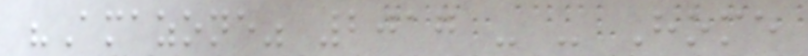"Amazone" 2017 - - Home
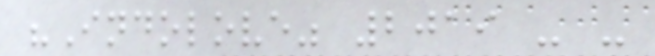"Indolove" 2019 - -
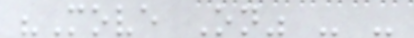"Move On" - -
